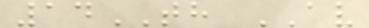14TH AV
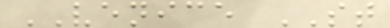VENICE ST
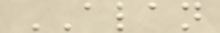ALAN
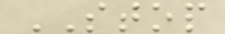STOP
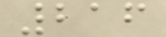216
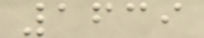1639
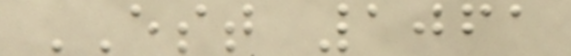EST 1061
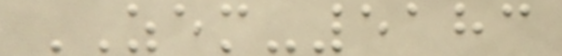ZEM-5183
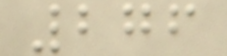276
